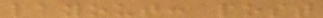layout: post
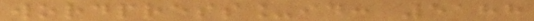wordpress_id: 5188
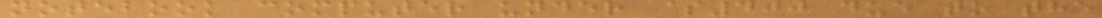notebook computer under $400 due to the
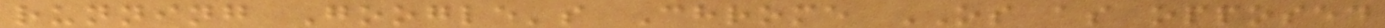running Google's Chrome OS as opposed
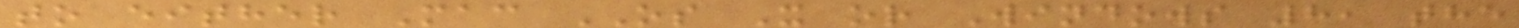to either Mac OS X or Windows 8, the
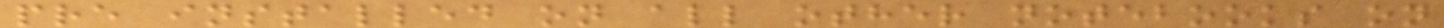pre installed on all other notebooks on
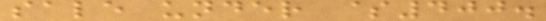sale under $400.
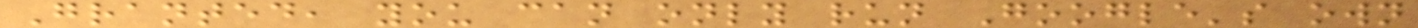Granted, you can only run Google's own
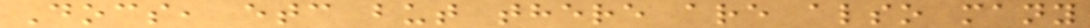Docs, etc but there are also many
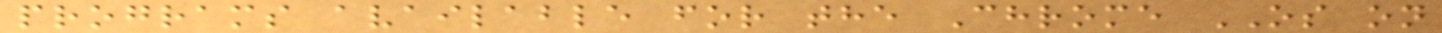programs available for the Chrome OS on
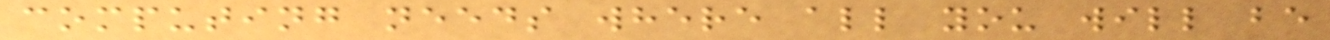computing needs where all you will be
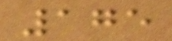175
